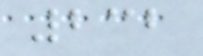232
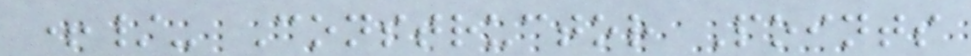+/- Constructor Points
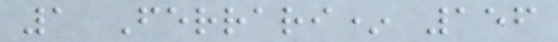1 Ferrari* 156
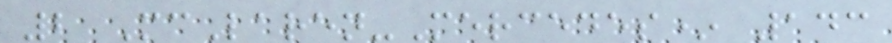2 McLaren-Mercedes* 143
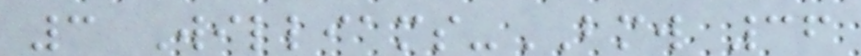3 Williams-BMW 36
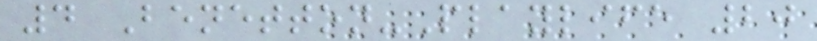4 Benetton-Playlife 20
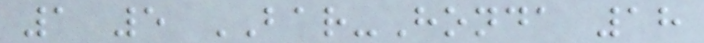1 5 BAR-Honda 18
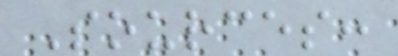Sources:
